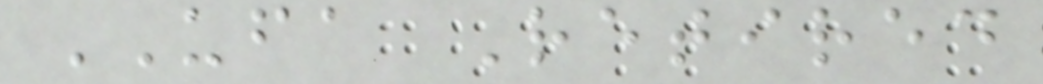UFA Retired
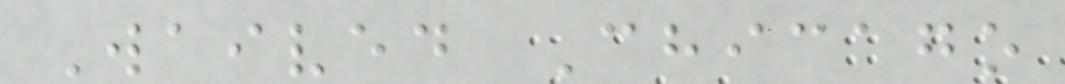Waived Chicago
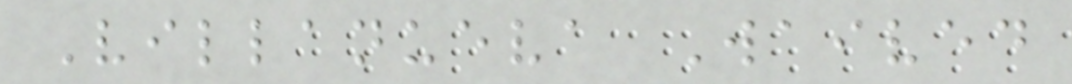Villanueva Waived
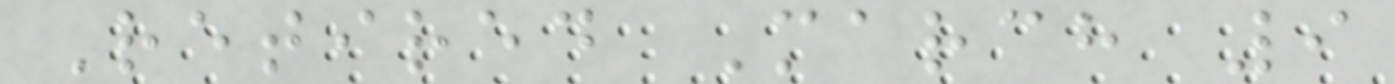Retired March 9
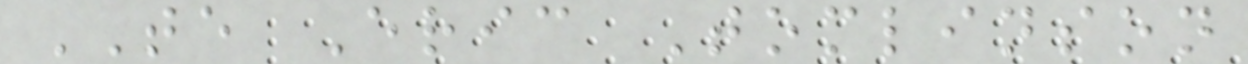TE Eric Tomlinson
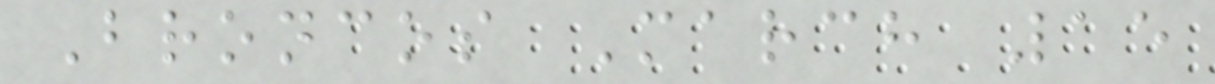Broncos March 15
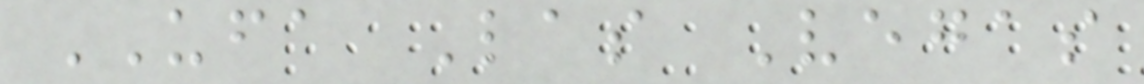UFA Las Vegas
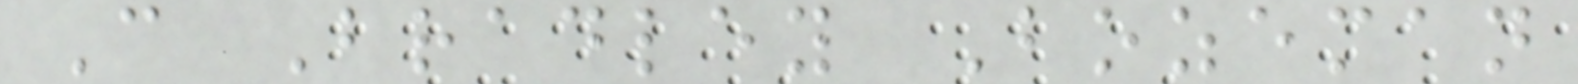C Bradley Bozeman
